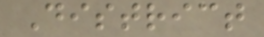District
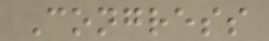Congress
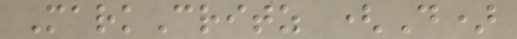MarkCritz (D)
